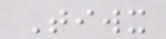Tiwx
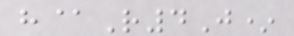h@R4J*
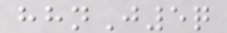hhnJ5q
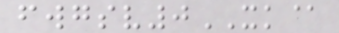fwgsv0XK@
